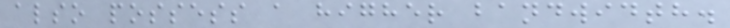also possess a higher bandwidth.
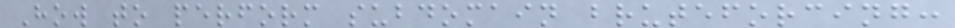How to perform subdomain bruteforcing:
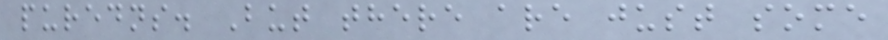puredns. But there are just some
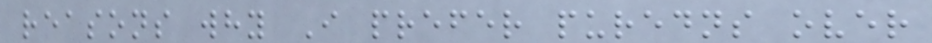reasons why I prefer puredns over
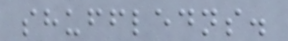shuffledns.
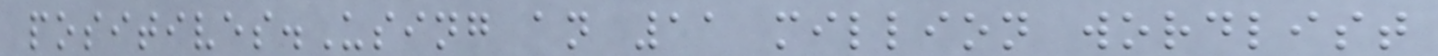positives.Using an 11 million wordlist
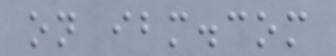on ibm.com
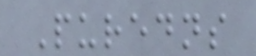Puredns
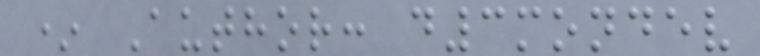* Author: d3mondev
